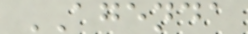AGENDA
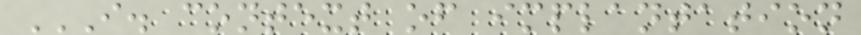I. CONTEXT OF IMPLANTATION
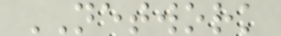NETWORK
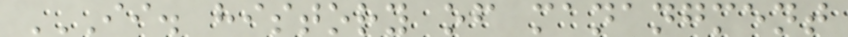II. HISTORY OF MANANGMENT
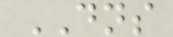DNS
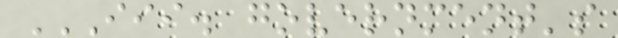III. GOVERNMENT'S
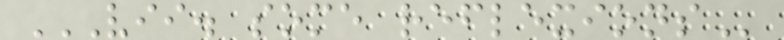VII. SOME REFLEXIONS
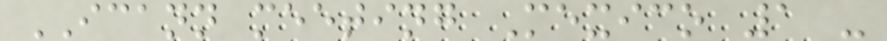ICANN meeting Mexico 1 -
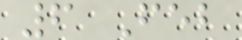6 Feb
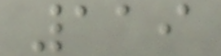119
